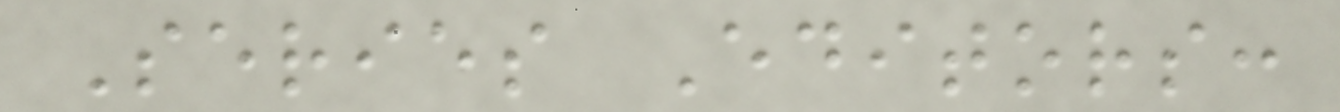Series Editors:
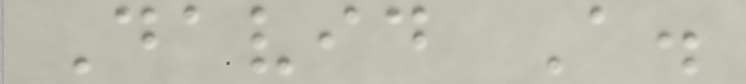David A.
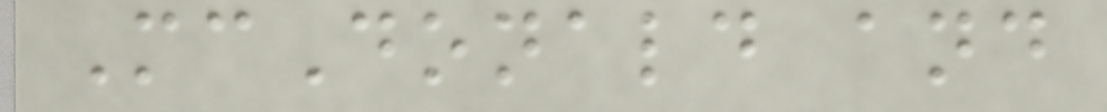McDonald and
